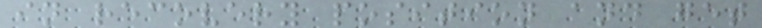in recovery position and get
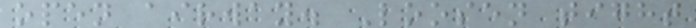open airway. Loosen tight
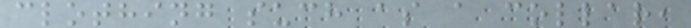clothing such as a collar,
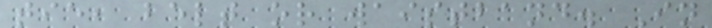tie, belt or waistband. In
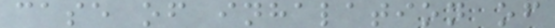case of inhalation of
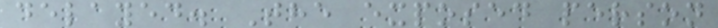delayed. The exposed person
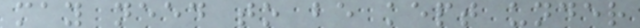may need to be kept under
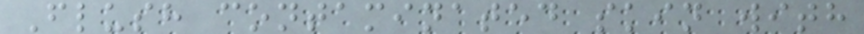Flush contaminated skin with
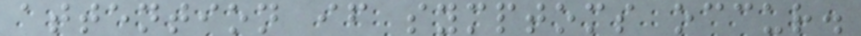attention if symptoms occur.
